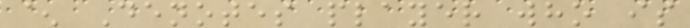^ Denotes player who is
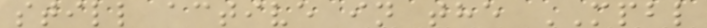still active in the MPBL
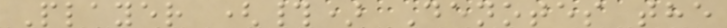Player (#) Denotes the
